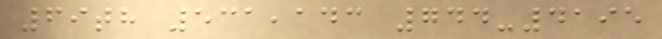69th 531,143 744-4195
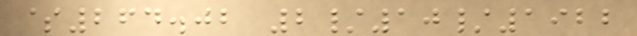$264.02 2/10/1922
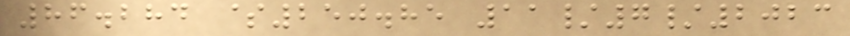86.284 $250.85 11/7/2023
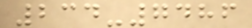234-7486
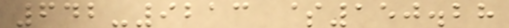642-9213 $150.28
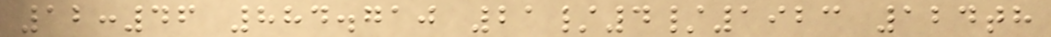12:46 884.710 21/4/1923 124th
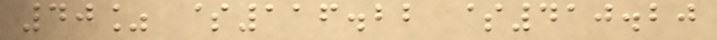40% $116.22 $410.20
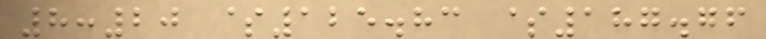8:20 $125.83 $187.76
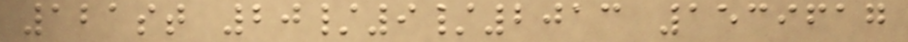121st 20/9/2013 1539617
